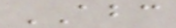ABC
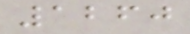1260
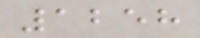1258
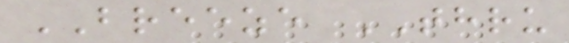BREEZE THRU
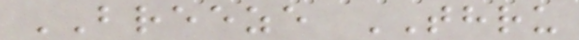BREEZE THRU
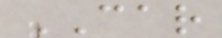CAR
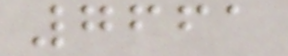7661
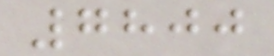7800
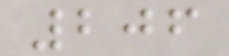206
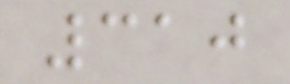310
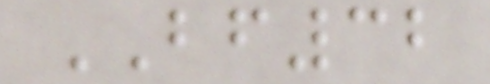BF32
